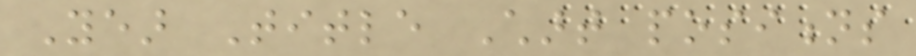Year Title Chart positions
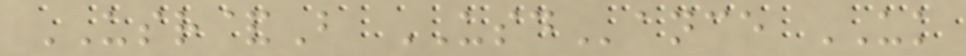USR&B USDance UK
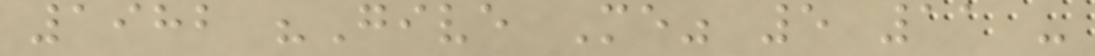1982 "Give Me" 5 11 -
